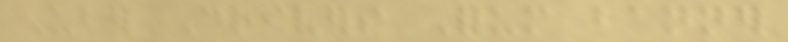Uber Drivers Forum banner
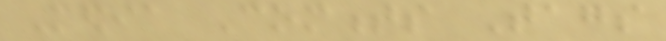Media Comments Tags
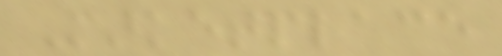Marketplace
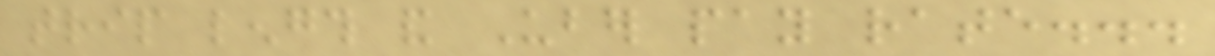trip length and Uber pay rate...
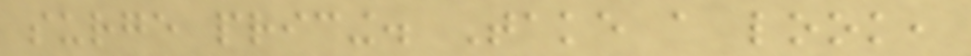surge pricing. Take a look,
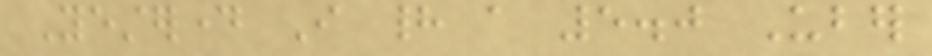Yesterday I had a 5.0 Uber
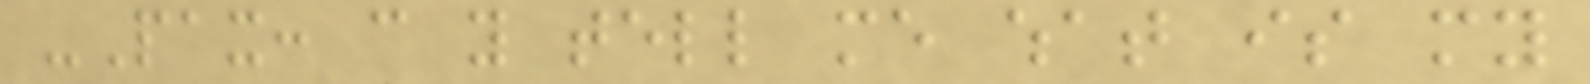-Pax: can you tell me what is my
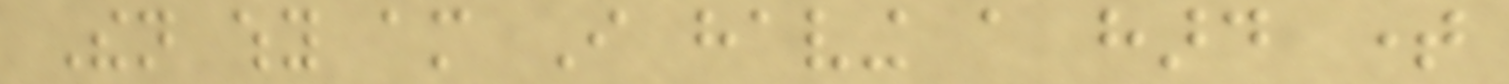Then why am I having a hard time
